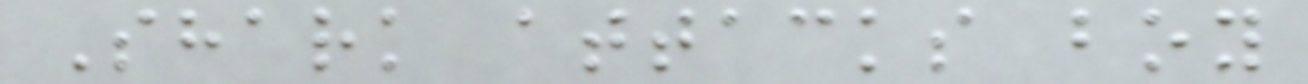Shark attacks boy
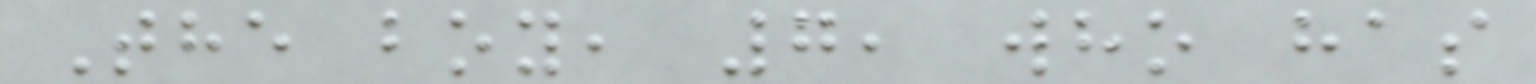The boy, 7, who has
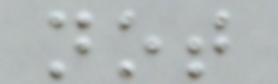not
